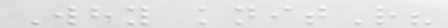Why knitR?
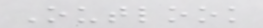Outlook
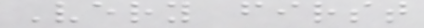Very first
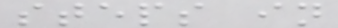steps in
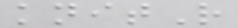knitR
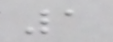1
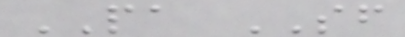PA SF
